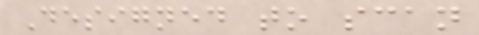Designed to scan
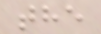the
